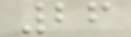26
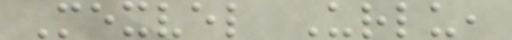Mexvel Urlu,
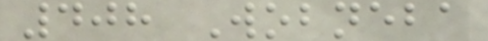408 Wobneba
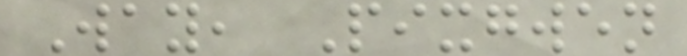Way, Pixgwen
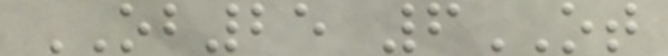OB25 6OT
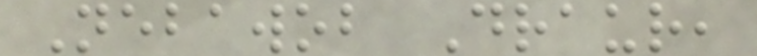Nebawob Draur,
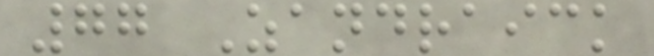77 Zandraick
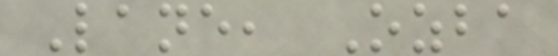Lane, Ozba
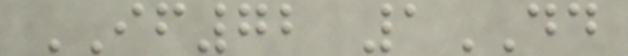IF72 1DD
